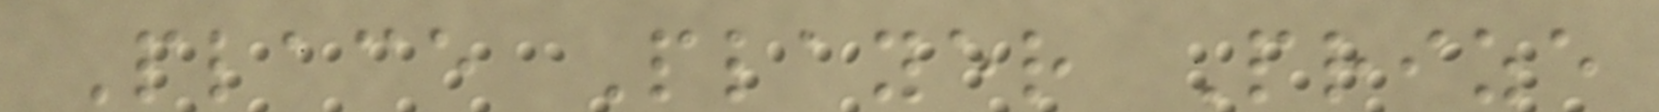Place Player Prize
